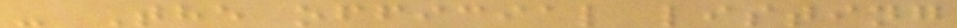- The official listing
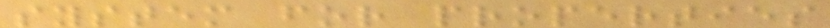system for properties
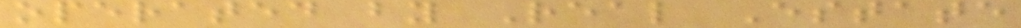operated by Real Estate
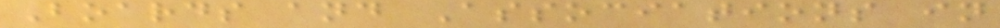Boards and Associations in
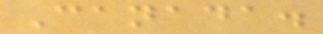Canada.
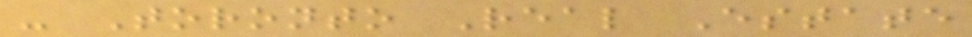- Toronto Real Estate
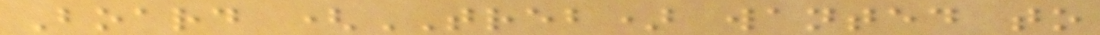Board (TREB) wanted to
